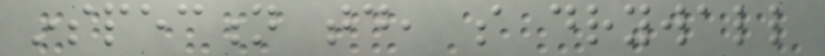inspection today, so drywall
